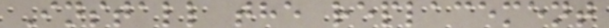Install the replacement
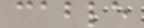cable
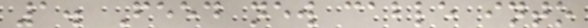1. Feed new cable into
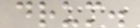drum.
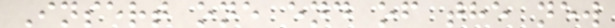Insert one end of the new
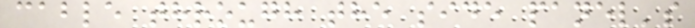cable through the side panel's
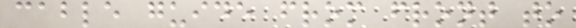cable guide from front to
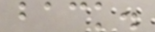back.
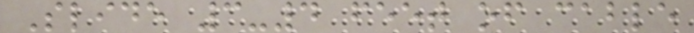Slide 3-4 feet of cable
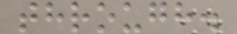through.
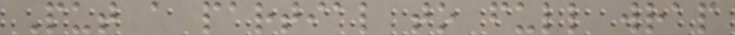Put a partial to full wrap
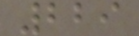229
